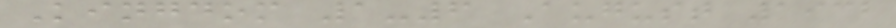Kingdom 1-6 August 1932
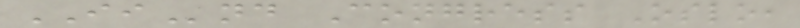IInd Congress Oslo,
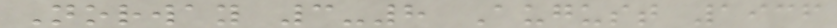Norway 3-8 August 1936
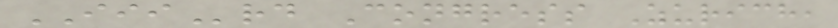IIIrd Congress Zurich,
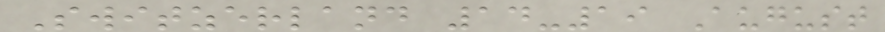Switzerland 14-19 August
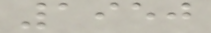1950
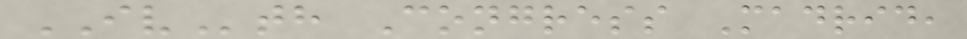IVth Congress Madrid,
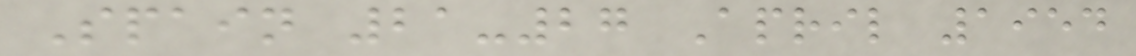Spain 21-27 April 1954
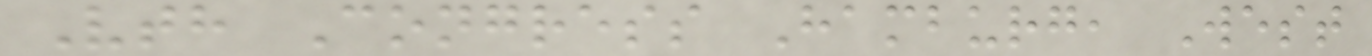Vth Congress Hamburg, West
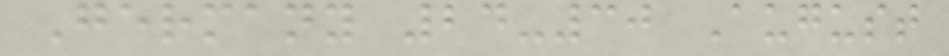Germany 24-30 August
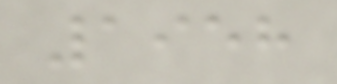1958
